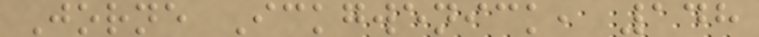Jorne Ickgwenick, 148
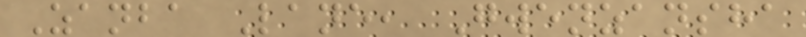Zanba Lane, Gwenzansha
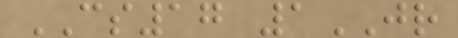CS17 1JR
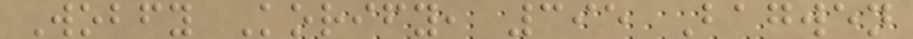Wobfy Korify, 395 Bagwen
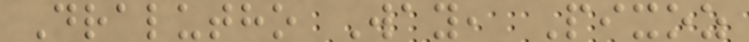Dralutho Way, Pixoz
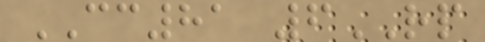CC81 6RP
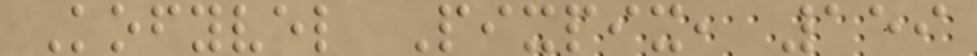Kofyvel Pixpix, 159
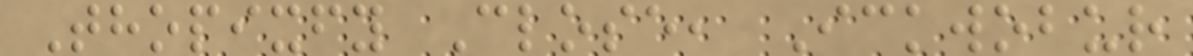Thopixfy Close, Ickwobur
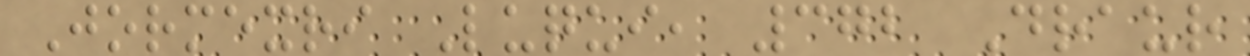Jormexri Luqui, 372 Draur
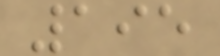195
